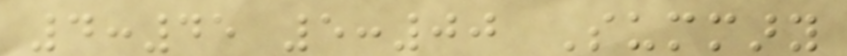4:45 5:00 Summary
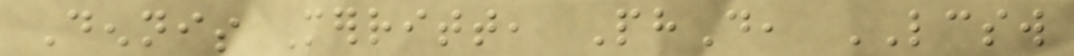Dennis Merritt, PhD, LCSW
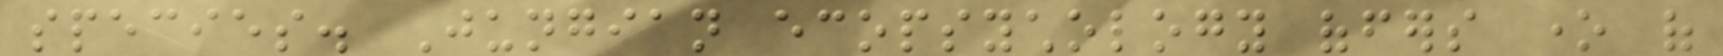species. Jungian ecopsychology offers one of
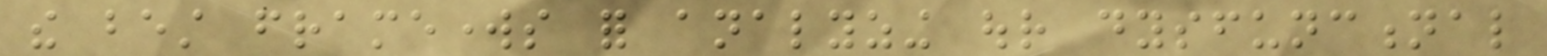the best frameworks for analyzing our dysfunctional
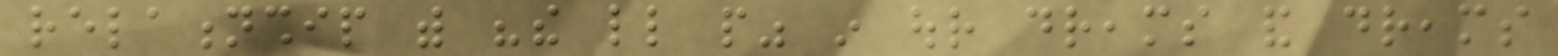relationship with "the little people" in our dreams and dreams
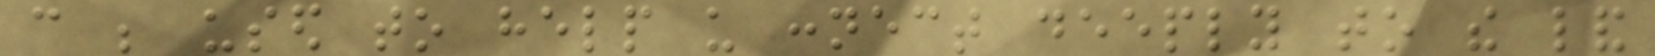can be used to help us connect deeply to the land
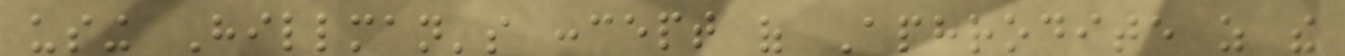using Hillman's concept of Aphrodite as the
